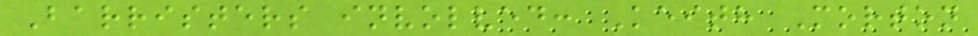Barristers involved: Keith Morton
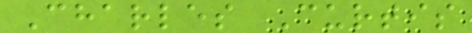Charles Curtis
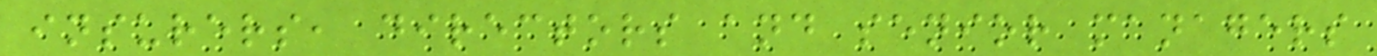insurers, directors and senior managers
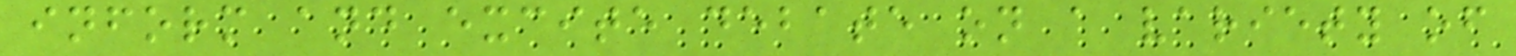inform and excite debate on a variety of
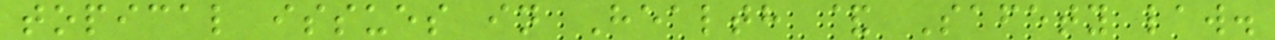topical issues in Health & Safety law.
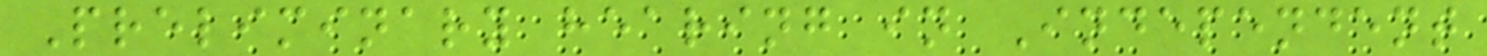Preliminary hearing in Independent
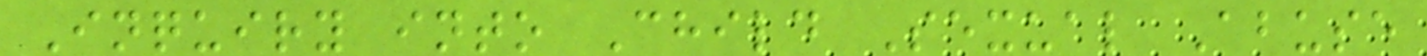Inquiry into Child Sexual Abuse
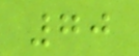70
